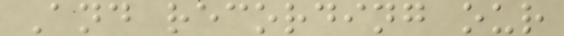And recording our
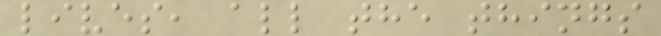lives, all the things
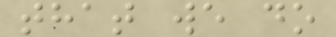that we do
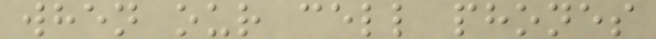when our cell phones
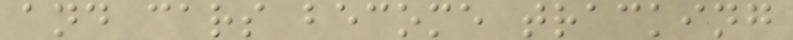and cars become tracking
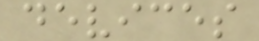devices
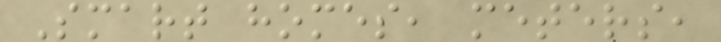Smart homes, meters,
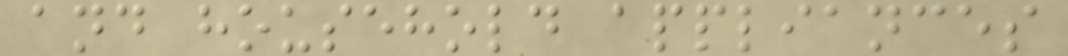and household appliances
